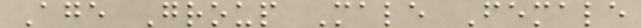Age Group Male Female
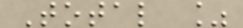Total %
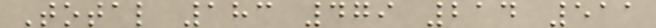Total 183 479 214 511
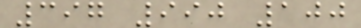397 990 100
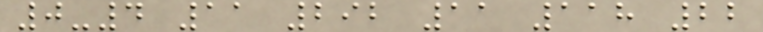0-4 11 292 11 118 22
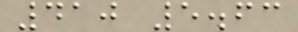410 5.63
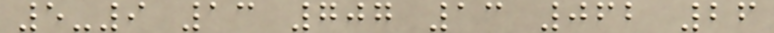5-9 13 707 13 062 26
